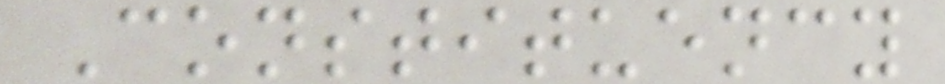Constituency
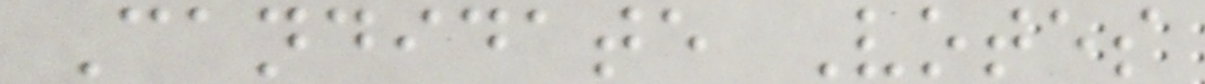Candidate Votes
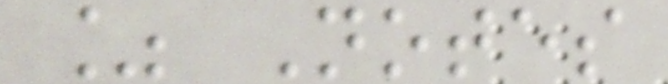% Notes
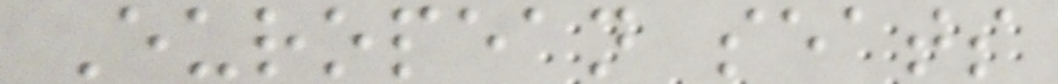European seats
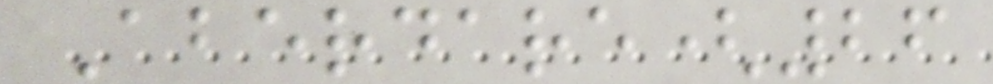Aberdare(26
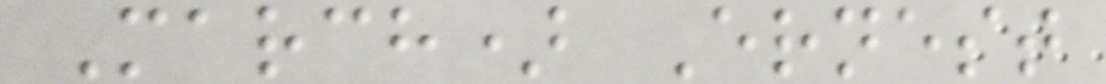March) Ernest
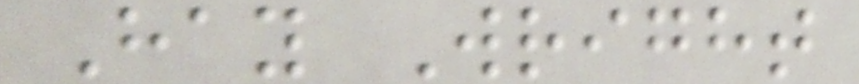Hay Wright
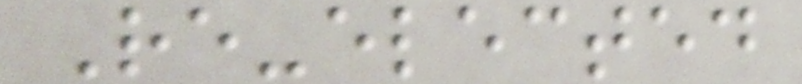Re-elected
